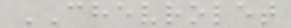CHEVROLET
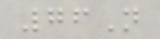76N
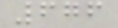676
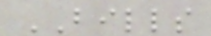BILLS
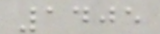1405
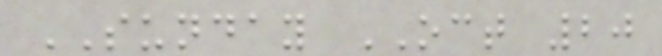SUNDAY OCT 20
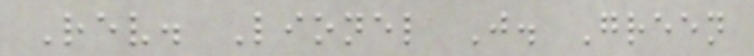Rev. Lionel J. Green
